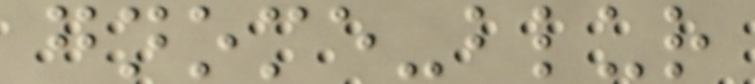gnome-blur
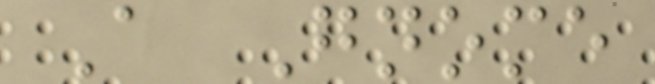A Gnome
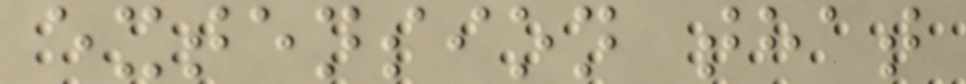extension that
